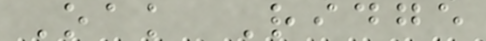Oak Ridge
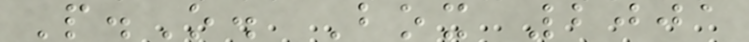P.O. Box 2001
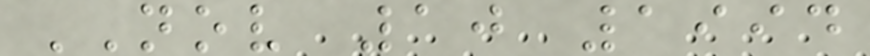NOV 10 1994
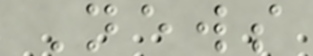News
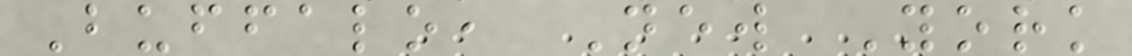Buffalo, New York
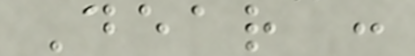Dear :
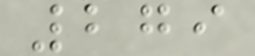279
